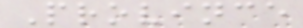Province
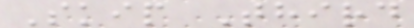Skip Third
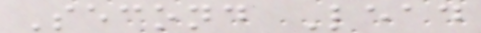Second Lead
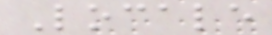Locale
